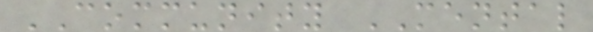COMMUNITY MENTAL
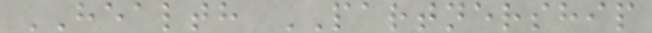HEALTH PARTNERSHIP
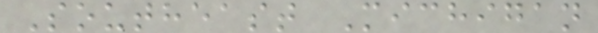Southeast Michigan
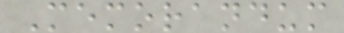Memorandum
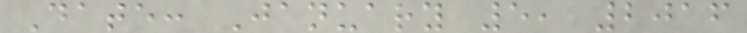Date: January 5, 2016
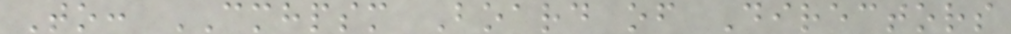To: CMHPSM Board of Directors
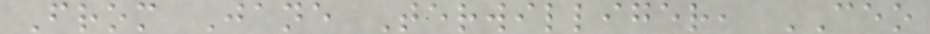From Jane Terwilliger, CEO
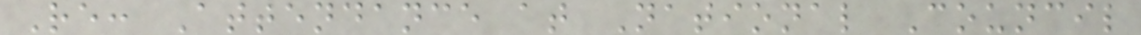Re: Attendance at National Council
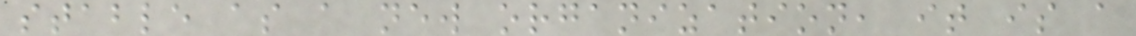stable as a new organization, it is a
